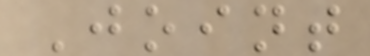Joint
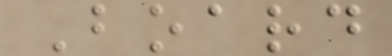Board
